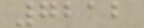7212
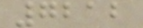7212
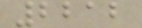2212
